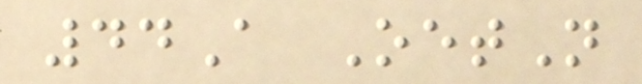44A OetN
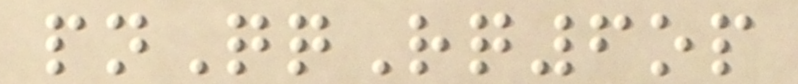pnQqRq6op
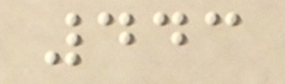443
